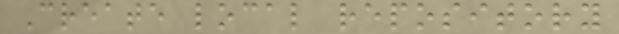Create local repository
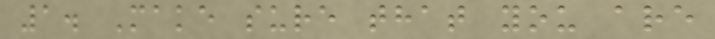1. Make sure that you are
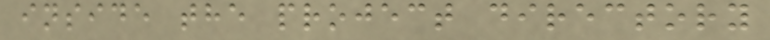inside the project directory
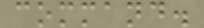command.
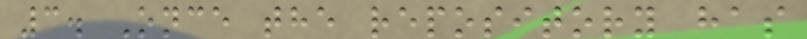3. Once the repository has
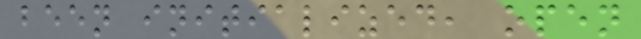been initialized, open
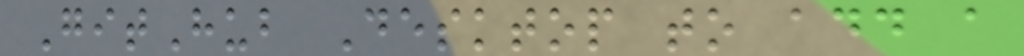GitHub Desktop to add a
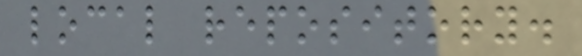local repository.
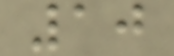10
